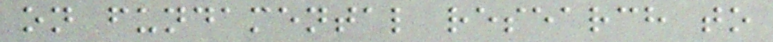on fundamental research to
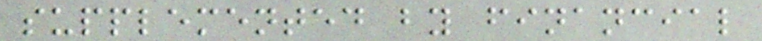supplemented by financial
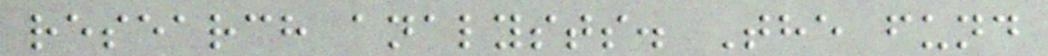research analysts. The fund
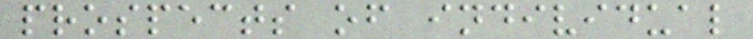prospects of individual
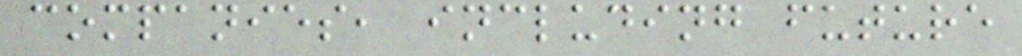companies, including future
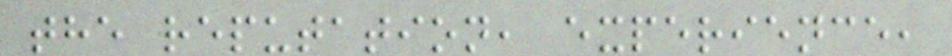the reputation, experience,
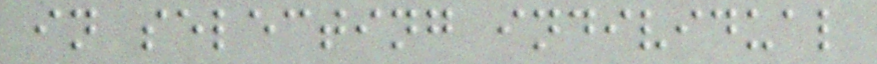in selecting individual
